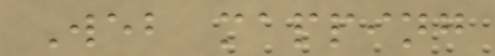Web mapping
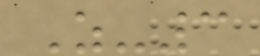Z-3
